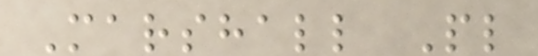Marshall Pl
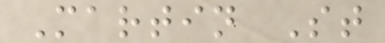Martin St
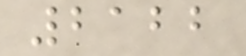2122
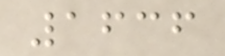1636
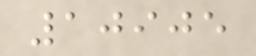10905
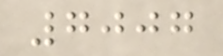7007
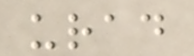urad
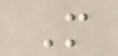M
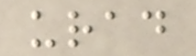urad
